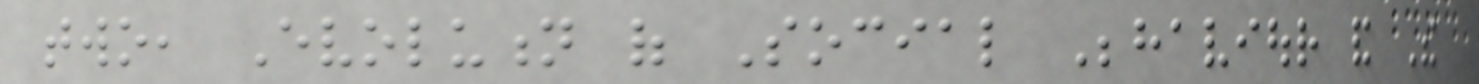two, Evolution of Social Behaviour and The
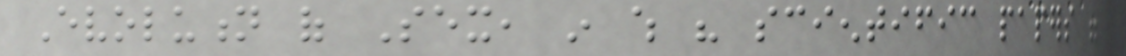Evolution of Sex, in which his scientific papers were
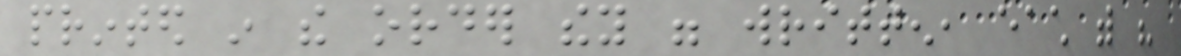printed in the order they were written, each with his
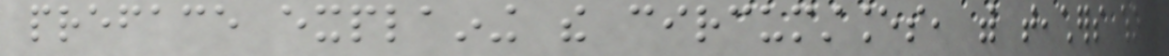preface explaining the circumstances, with teachers who
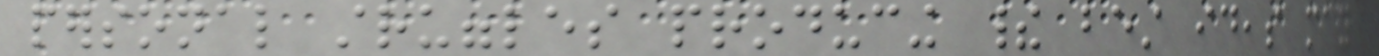personal struggles producing their best ideas may
